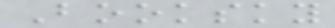Booksky
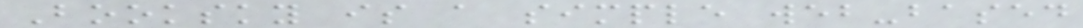Booksky is a simple web-based
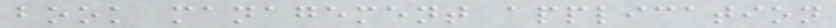book management application
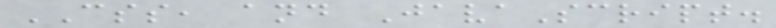CSS, and JavaScript.
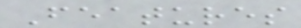Features
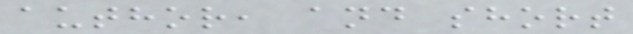author, and short
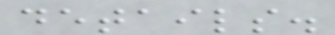details.
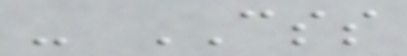- CSS
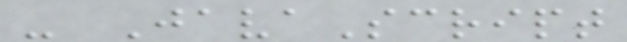- JavaScript
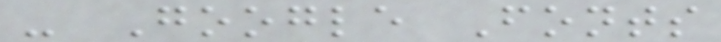- Google Fonts
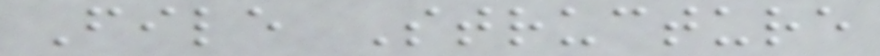File Structure
